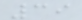39
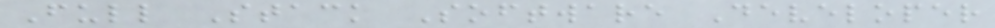Full Stack Software Developer
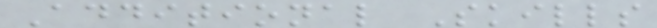Additional Skills
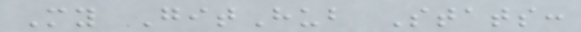My GitHub Stats:
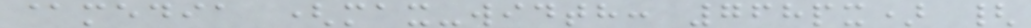@media (max-width: 768px) {
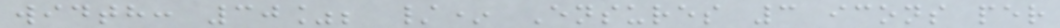width: 30%; /* Ensures 3 icons per
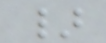}
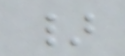}
